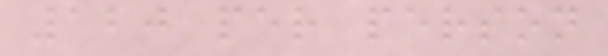120 per person
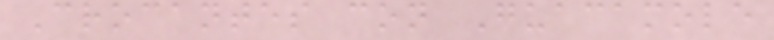Crocantes con Guacamole
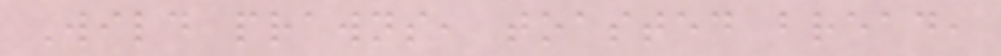Wild prawns, toasted bread,
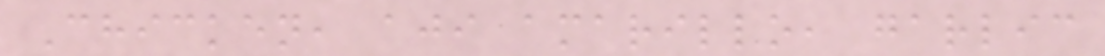Chicken, aji amarillo, garlic
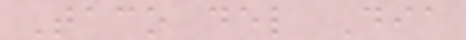Taco del Dia
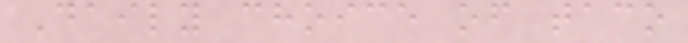Daily choice of taco
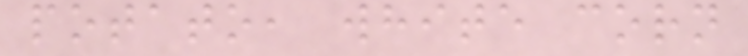potato, white corn
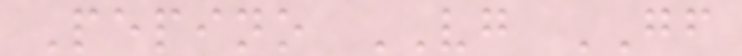Pepino VG GF
